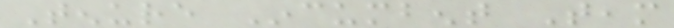Tenure Incumbent Team
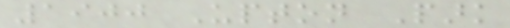1900 Upton Park
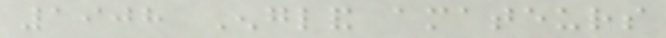1908 England amateurs
